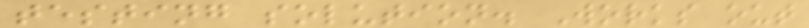testing solution. Works out
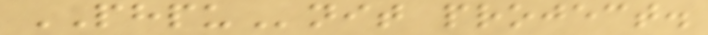PHPUnit project.
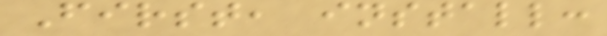First, install:
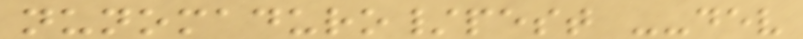nunomaduro/pest --dev
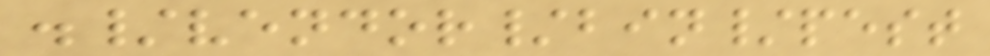./vendor/bin/pest
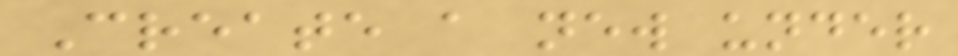Create a new under
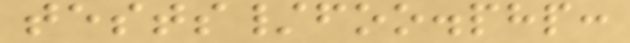tests/foo.php:
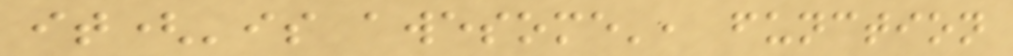it('is awesome', function
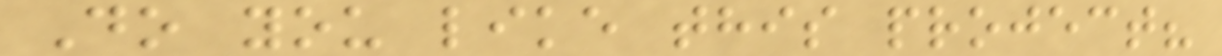Do you like this project?
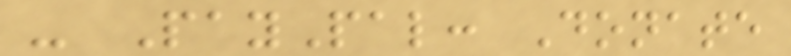- PayPal: Donate
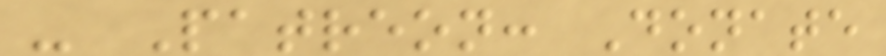- Patreon: Donate
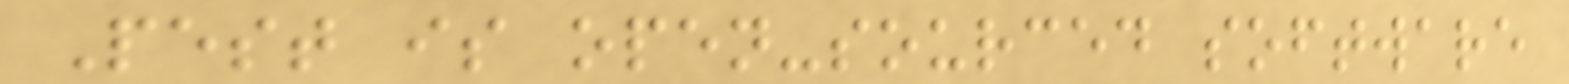Pest is open-sourced software
